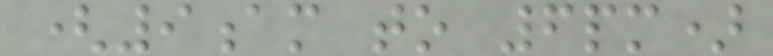(9am to 6pm)
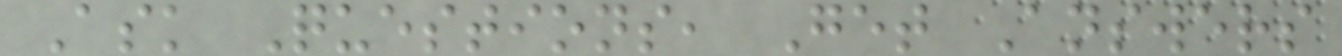Ask Questions, Get Answers
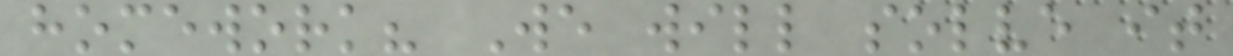homework? We will solve it
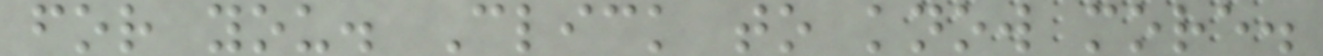for you. Click to know more.
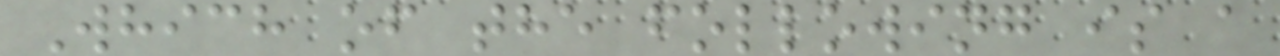Which of the following is a
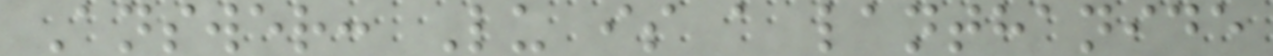Answer: Lu is a lanthanide
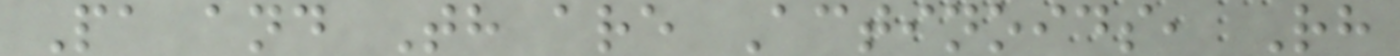Pa and Th are Actinoids, Rh
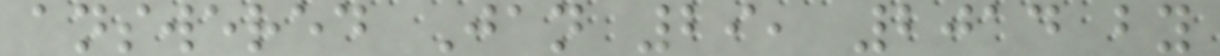answered Jan 29, 2014 by
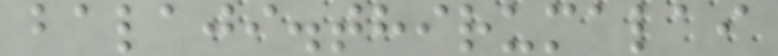balaji.thirumalai
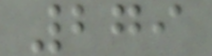279
